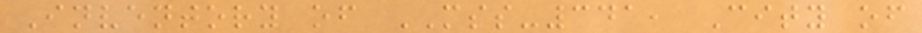Inventory of MSS-341, City of
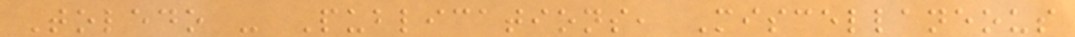Toledo - Publications, Miscellaneous
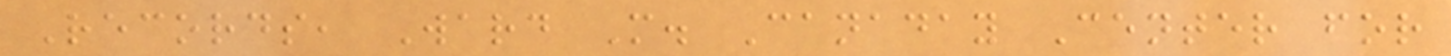Records, Ward M. Canaday Center for
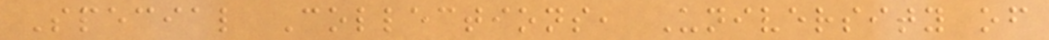Special Collections, University of
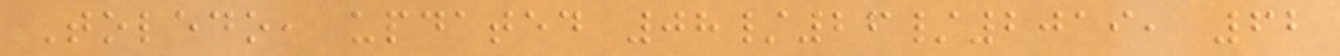Toledo, updated 08/26/2019, 62
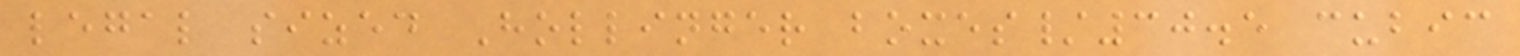legal sized Hollinger boxes/30.5 cubic
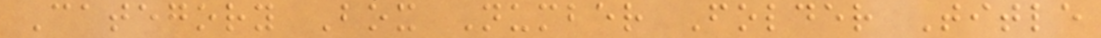Category Box Number Folder Title
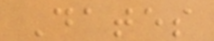Dates
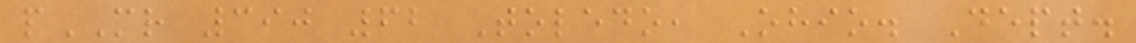pMR 390 62 Toledo, Ohio. Dept.
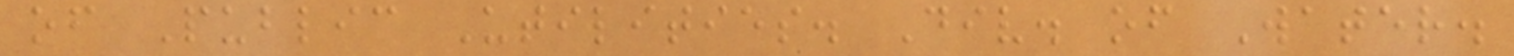of Public Utilities. Div. of Water.
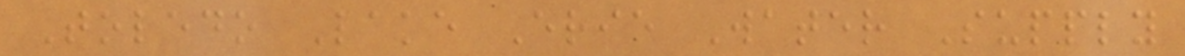Toledo Lake Erie Water Supply
